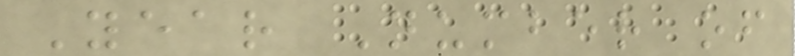Year Number of
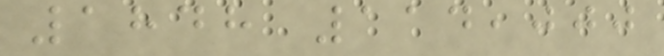1848 114,000
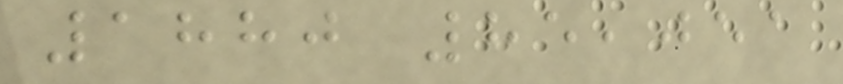1880 85,051
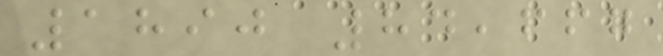1890 84,667
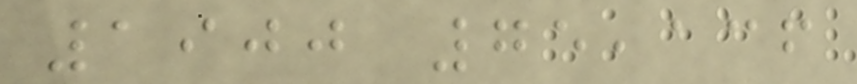1900 75,136
